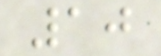10
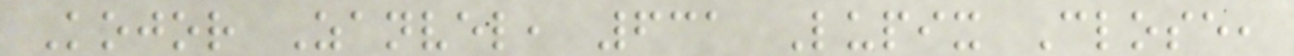Kojor Zanvel, 631 Lupix Close,
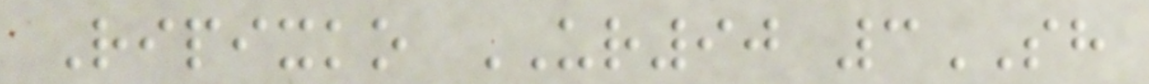Ripixko UR90 3SH
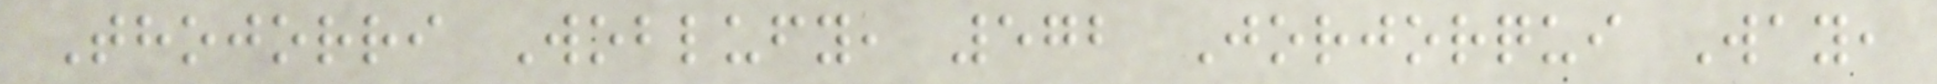Thojorri Woblufy, 572 Jorjorqui Way,
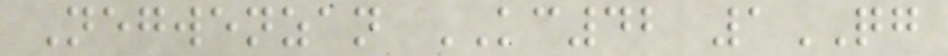Negwenzan KC42 1QG
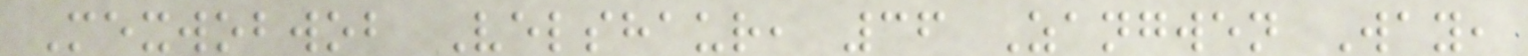Mexwobwob Velshaur, 36 Zangwen Way,
